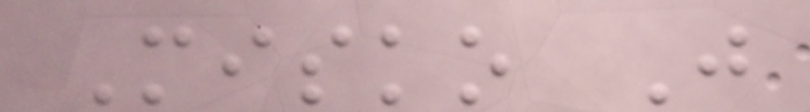Misko J
